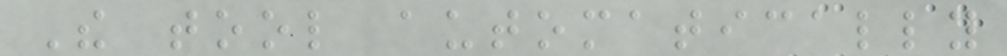The tool automatically
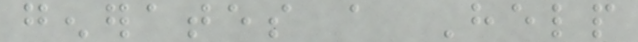generates a Help
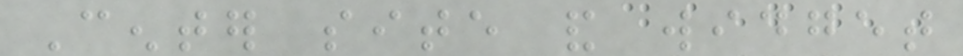Center site and widget
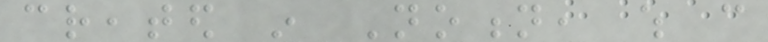created in Notion, which can
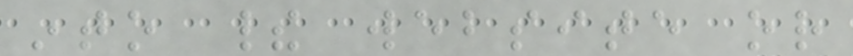into their website or
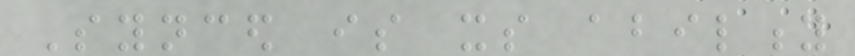Synced is its ability
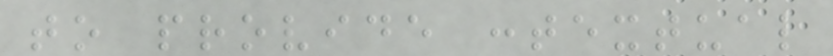to provide contextual
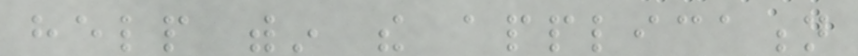help within the application
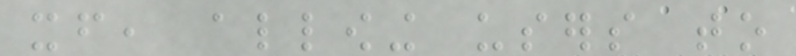itself, allowing users to
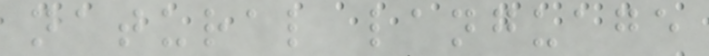natural language
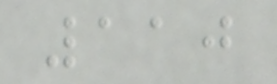110
